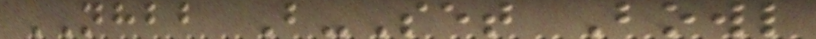NHBB B-Set Bowl
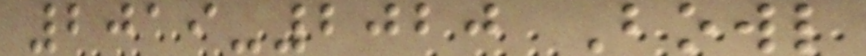2019-2020 Bowl
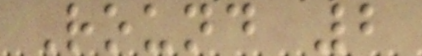Round 2
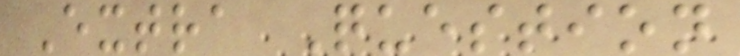Extra Question
